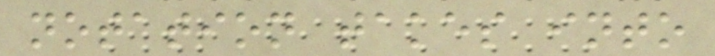notation takes into
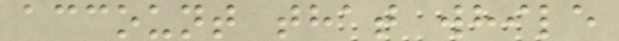account that while
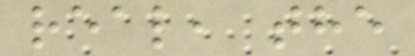real, the
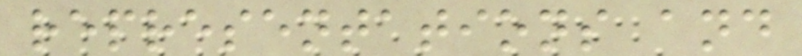representations and
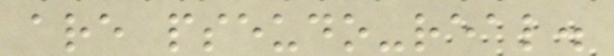are pseudo-real.
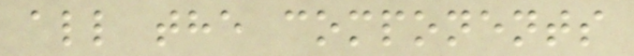all the components
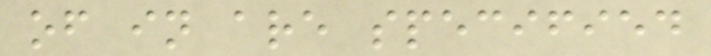of in are specified
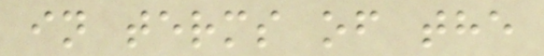in terms of the
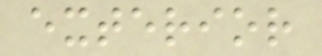exterior
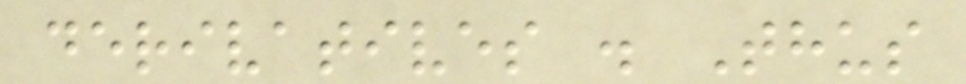derivatives . Thus
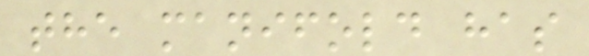the manifold has
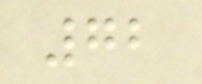72
